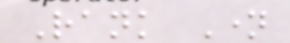Rank Name
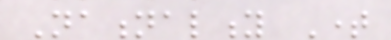Nationality Time
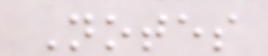Notes
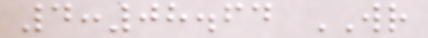4:08.64 WR
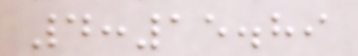4:15.89
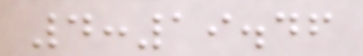4:19.46
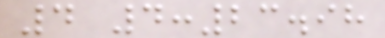4 4:23.98
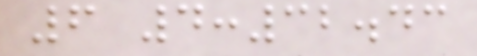6 4:32.43
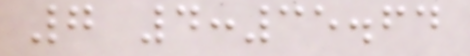7 4:35.64
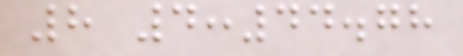8 4:44.78
